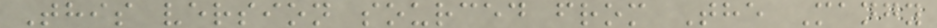This version sourced from The Mangy
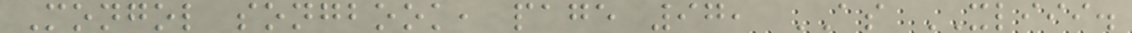Mongol songbook, page 97, AS XLIII.
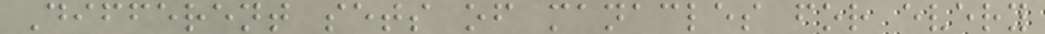Different sets of manacles for every
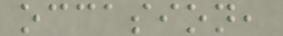occasion,
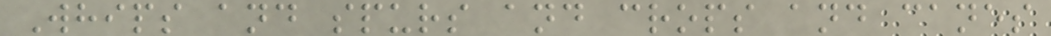Whips and spurs and crops and canes
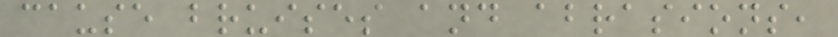cause bruises and abrasions,
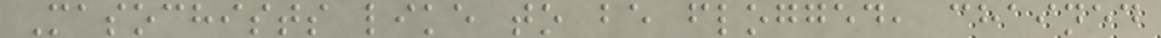Masochists like to be flogged, chained
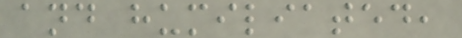and humiliated,
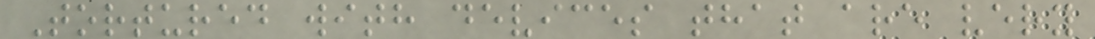Tortured with devices that are very
